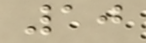10
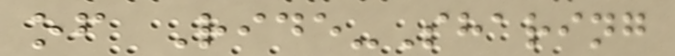of Ride-Sharing
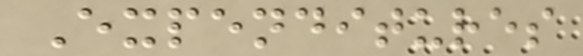Expenditures
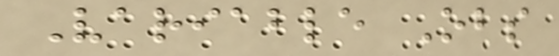Variable Obs
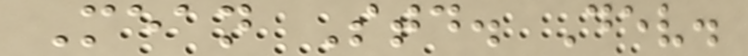Mean Std. Dev.
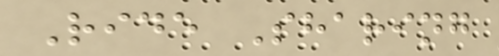Ride Sharing
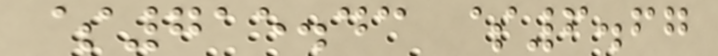$715.43 $6.67
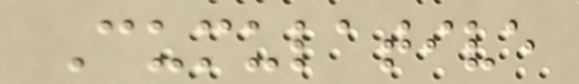Cumulative
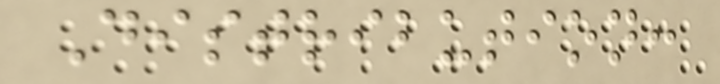Distribution:
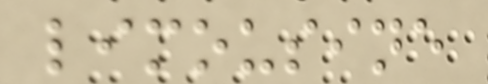limousine
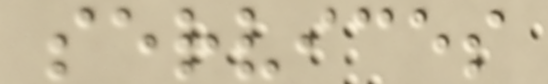services
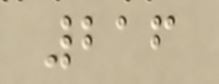216
